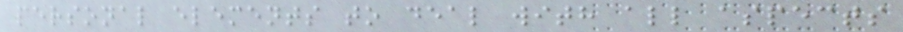personal elements to deal with all aspects
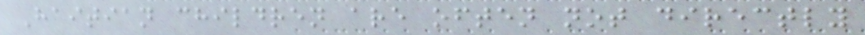Haitian children are often not directly
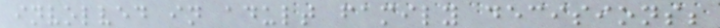involved in adult family decisions;
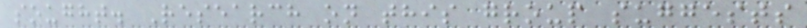sought. Research on this group suggests
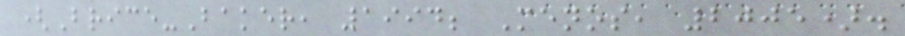(Brice-Baker, 1994; Menos, 2005).
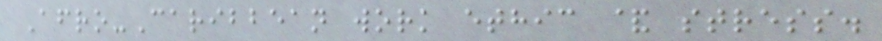Afro-Caribbean work ethic & stress.
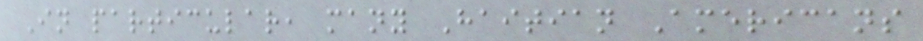In particular, many Haitian Americans
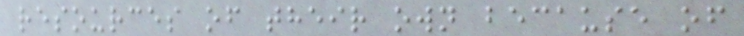resources of their own because of
